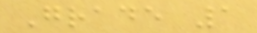Grade 1
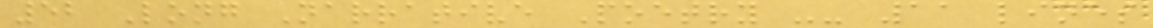52 Long Narrative Poetry -- 11 lines
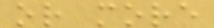or more
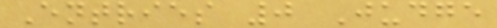Entries 0 Judge
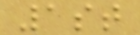1st
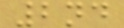2nd
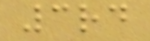3rd
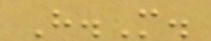H.M.
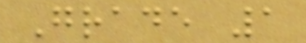Grade 1
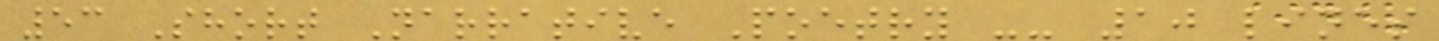53 Short Narrative Poetry -- 10 lines
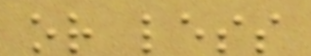or less
